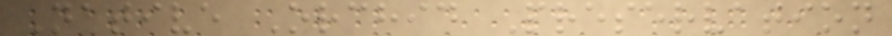Native Orchid Preservation
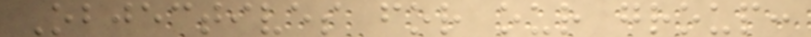Objectives for our group:
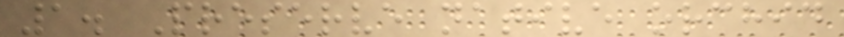1. Preserve native orchid
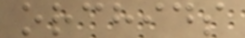orchids
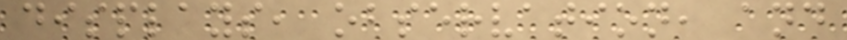displays, observation, and
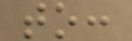to:
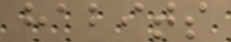habits
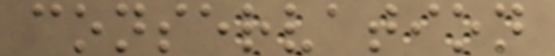conservation
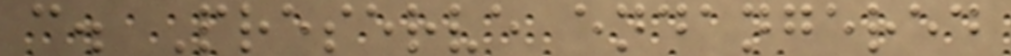c. Preserve endangered
